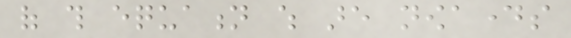of this equation which are nowadays
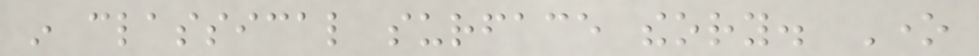in classical surface theory. One
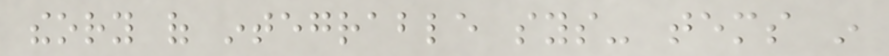theory of integrable sys- tems in
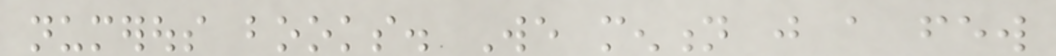numerous books. We mention just a few
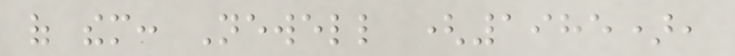of them: Newell (1985),
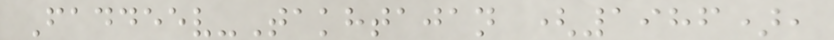Faddeev-Takhtajan (1986),
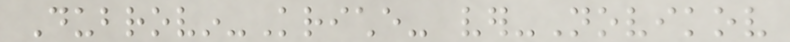Dubrovin-Kriche- ver-Novikov
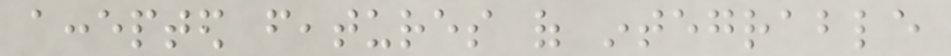accepted features of integrable
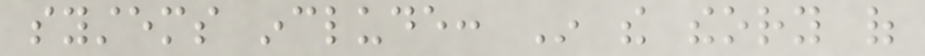systems include: In the theory of
